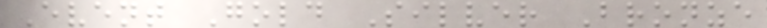Event Gold Silver Bronze
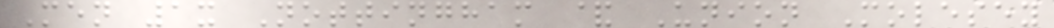Men 1x Nottingham & Union Molesey
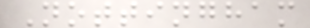Nottingham
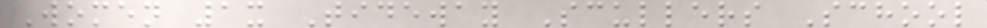Women 1x Tideway Scullers School
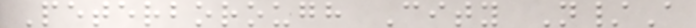Peterborough City N/A
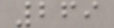269
